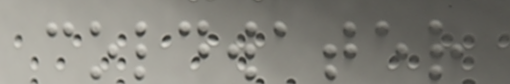coldwater
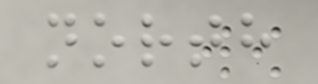north
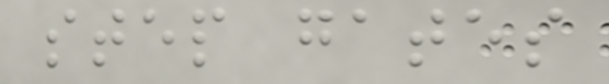step gates
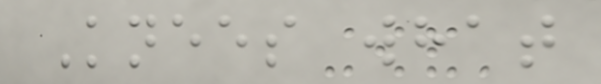Knees what
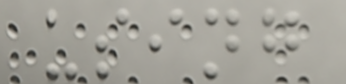using
